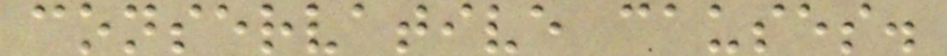conservative causes.
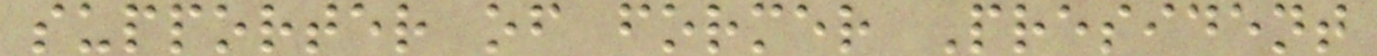supporter of former President
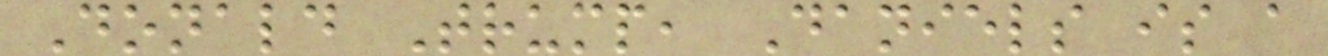Donald Trump, Daniels is a
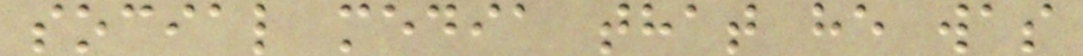social media that he was
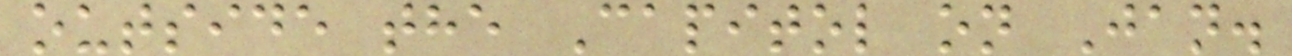outside the Capitol on Jan.
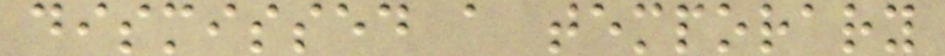dismissed a temporary
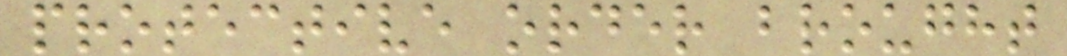protective order brought
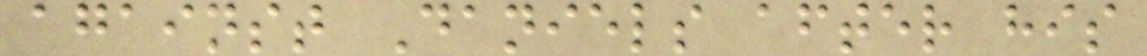against Daniels after his
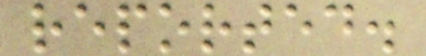reported.
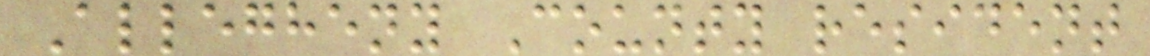Allegheny County resident
